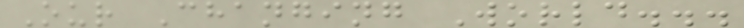Our Changing World...
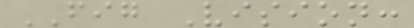FIG Vision:
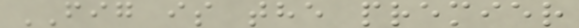FIG is the premier
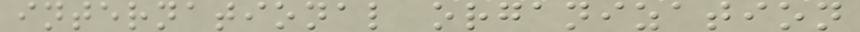international organization
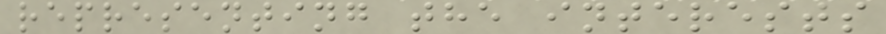representing the interests
